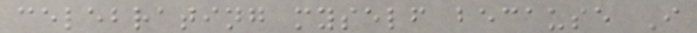celebrating myself because I
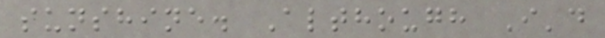sunshine. Although I'd
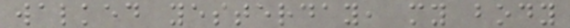walked yesterday, my body
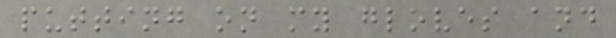putting on my gloves and
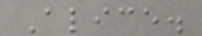Alice.
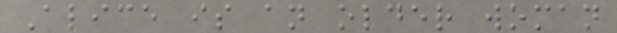Alice is an older woman
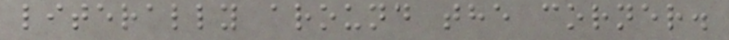literally around the corner.
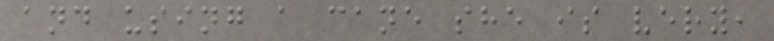and using a cane she is very,
